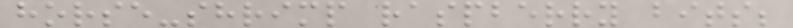horse-shrimp raspberry bits;
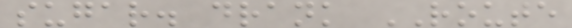sugar. drank ROUTE
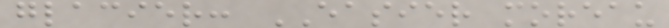glacier: EASIER moreau
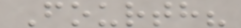Fourth?
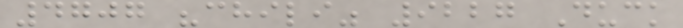4707 "chili" 9227 Duck
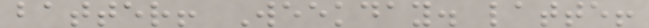batter! Weekday. latte!
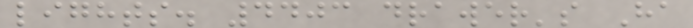lights. 4403 drawer's Ha
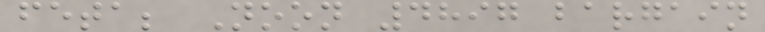feta; Noon 4897 bargain
